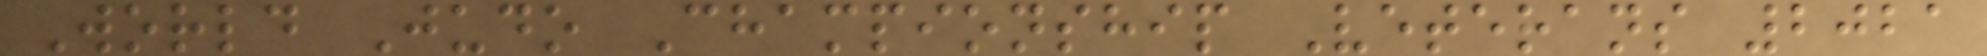World Judo Championship Veterans 2021
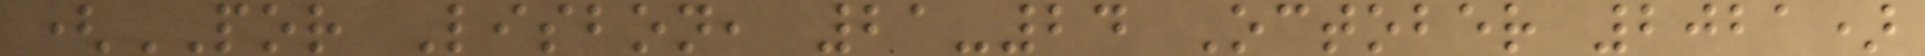(POR Lisbon, 21-24 October 2021)
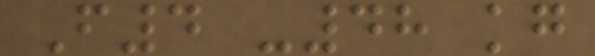F4 -48 kg
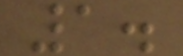1.
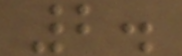2.
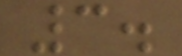3.
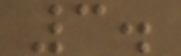3.
